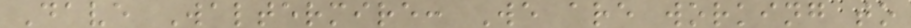Dave Waltermire: We are working to
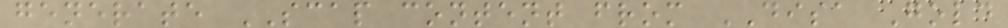generate SCAP content from DISA Gold
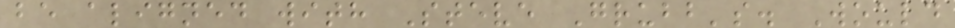be aligned with Steve Grubb's. Would
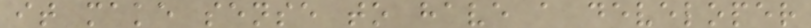it make sense to have a developer
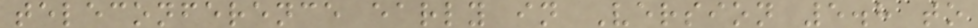teleconference early in Version 5.8 to
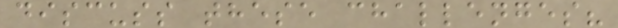discuss these challenges?
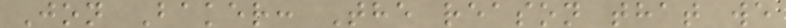Jon Baker: The reason that we
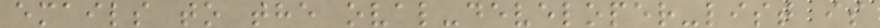emails to the oval-developer-list is
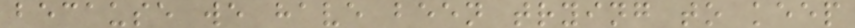because we have been trying to keep
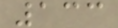133
